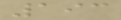193
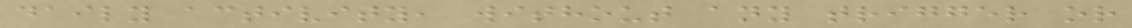daily activity, without any trigger or
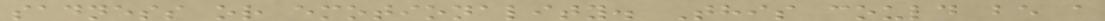sadness or emotionality. This could be a
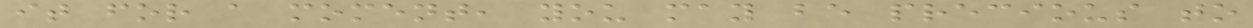it for a moment, you may be precious to
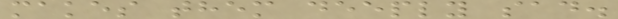makes them deeply sad.
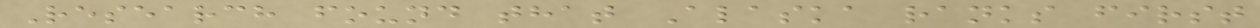Research found that Alaska ranks first
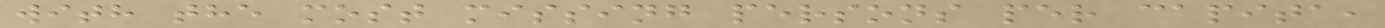with the most missing persons per capita,
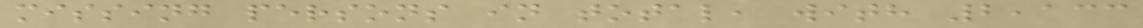missing persons in total, with 2,133
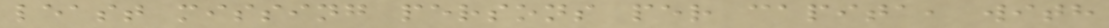least missing persons per capita, with
